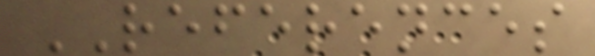REFERENCES
